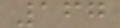167
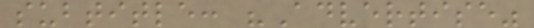subtitle: "Advertise"
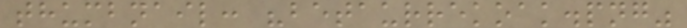thumbnail: "betaurrekoak.png"
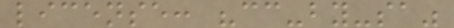license: "cc-by-sa"
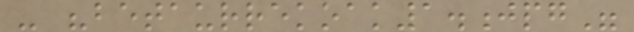- "betaurrekoak1.jpg"
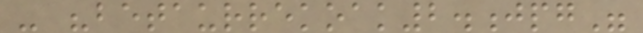- "betaurrekoak2.jpg"
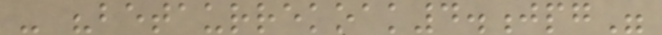- "betaurrekoak4.jpg"
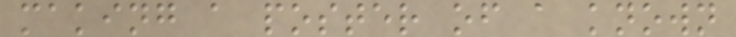making a poster of a known
